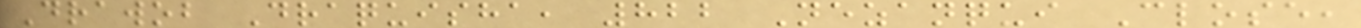Drawob Draquisha, 822 Nezanqui Close,
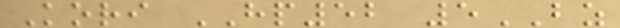Kori HP52 5BZ
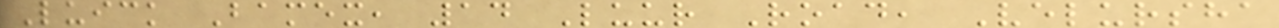Luick Bamex, 14 Luur Road, Velursha
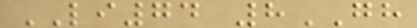LI74 8GH
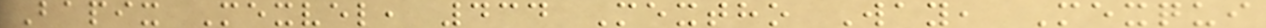Bapix Mexvel, 434 Mextho Way, Mexqui
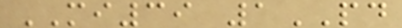MI39 1PD
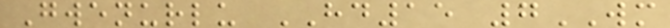Gwenurlu HD15 7WM
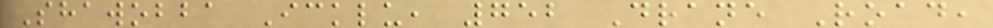Shawobba Icklu, 752 Drane Road,
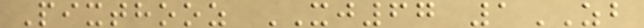Pixthooz XJ67 1ZB
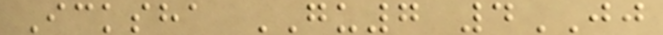Icksha GU7 4JJ
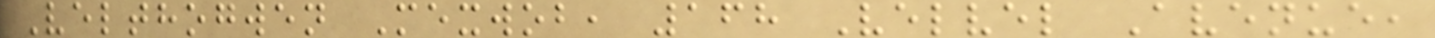Velthogwen Mexwob, 168 Velvel Avenue,
